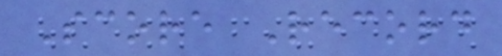Score Record
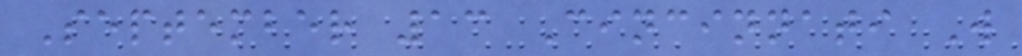September 13 Cincinnati W
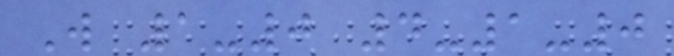W 1-0 4-1-0
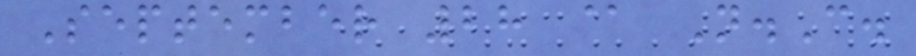September 28 @ N.C.
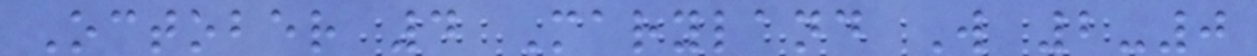October 4 Maryland W 2-0
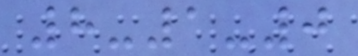8-1-0
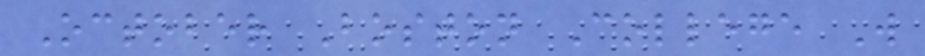October Boston College W
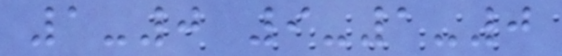1-0 9-1-0
